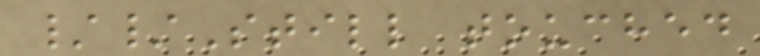//Still touched
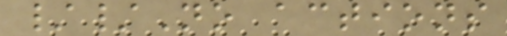//No actions
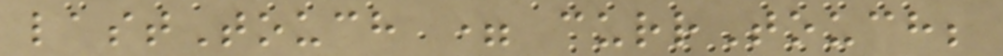lastTouch = currTouch;
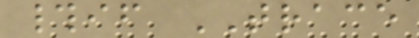#if TRACE
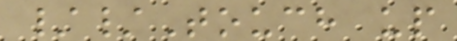//Touch up
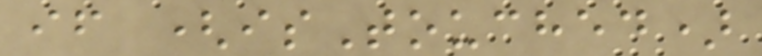if (isTouched)
